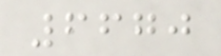6670
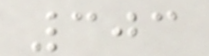303
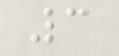3
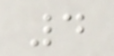4
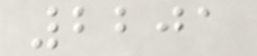2201
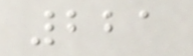221
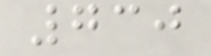730
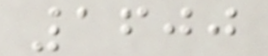1600
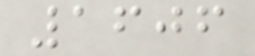1606
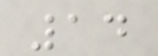14
